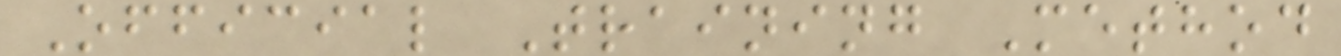Official Training Method
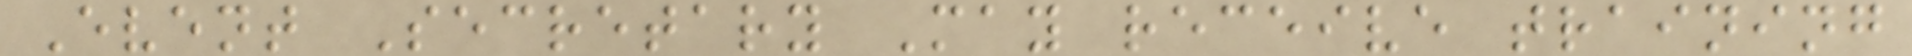Event Secretary May receive training
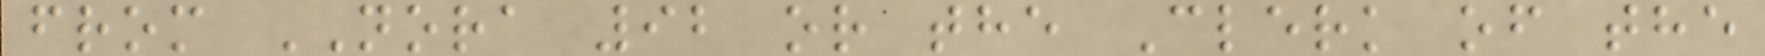from NORA 92 or the Clerk of the
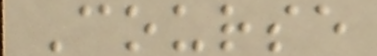Course
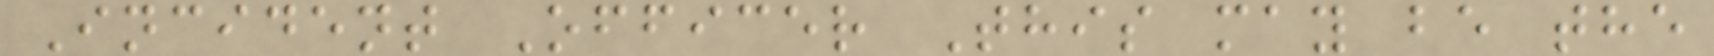Incident Officer This may be the
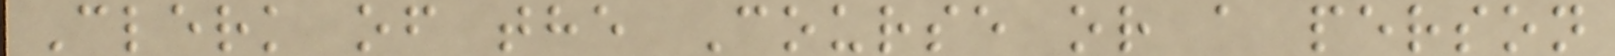Clerk of the Course or a person
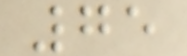75
